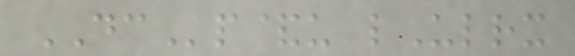DCp&u lUlrx
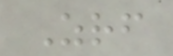Zrf
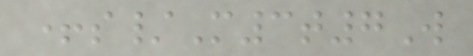+s/M3t7W
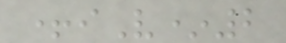+iV*2
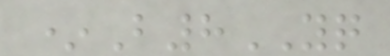*B8YQ
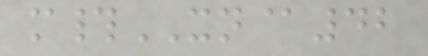m#XN@42
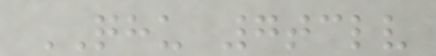QHU 7tclv
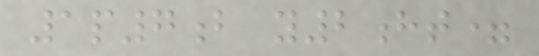1p7b y2ht=
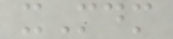xMdm
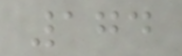174
